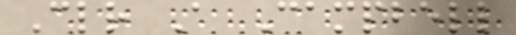Clr A Campbell
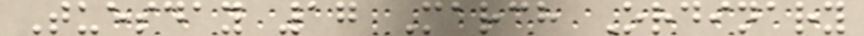Tuesday 17 March Ordinary
